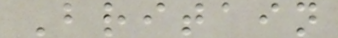Britain
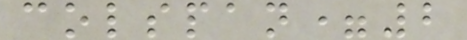colspan=2
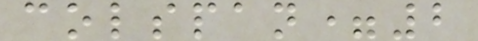colspan=2
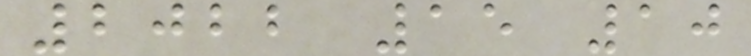2022 15 10
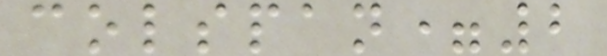colspan=2
